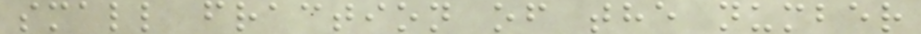small fraction of the number
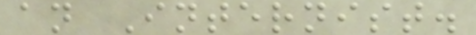an Internist.
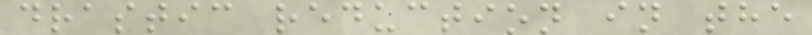drastic reduction in the
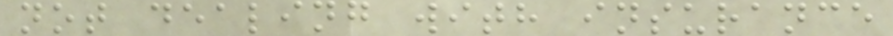not dealing with insurance
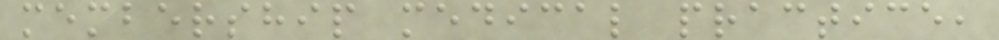membership medical practice,
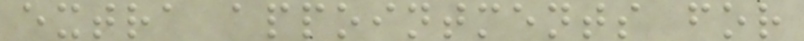extra appointments for
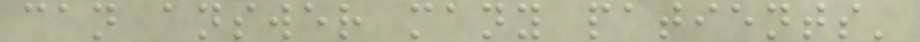can answer many patients'
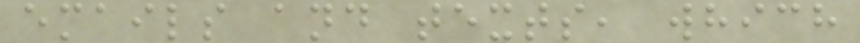emails and texts, which
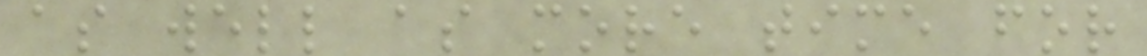as well as more time for
